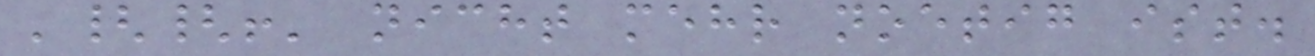'{{!' nicht mehr noetig ist.
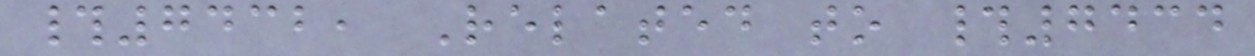#7432, Related to #7434
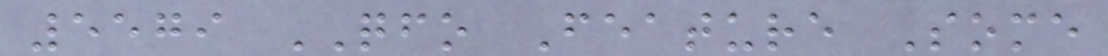5579 QFO Feature Some
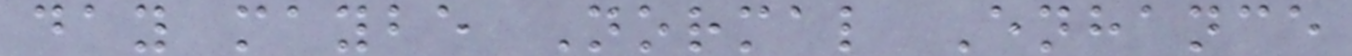day maybe Normal Enhance
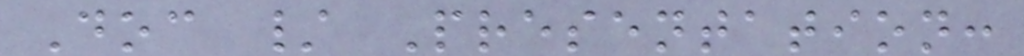Doc / Presentation:
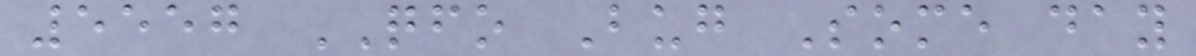5557 QFO Bug Some day
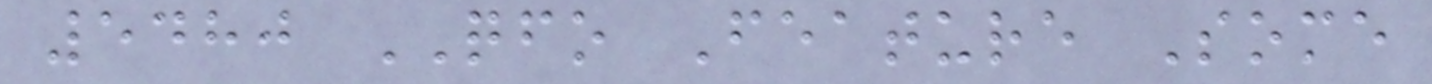5480 QFO Feature Some
